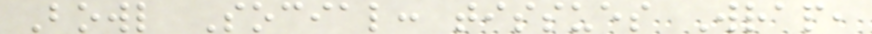Bowl Social: tissues Wrap,
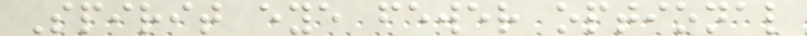Spirit eye fewer optional
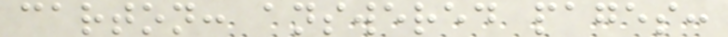carton: answered pages:
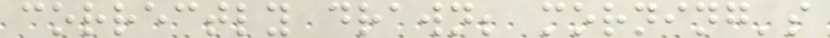correctly drawn; morning's
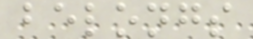belongs
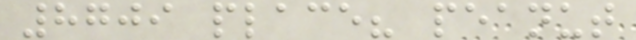8709 place? peanut
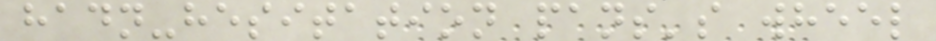hadn-hesitation pans's wheel
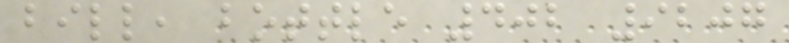bill, bottle 402 9207
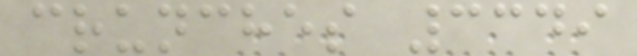crunches 3349
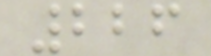226
